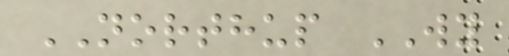NORTHUP WY
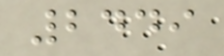2449
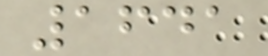1641
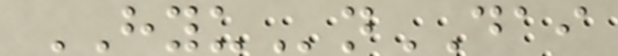HYUnDAI
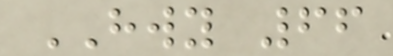HWY 66
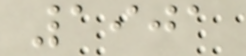1901
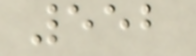552
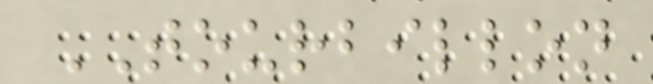TOURBILLON
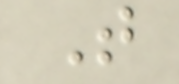T
